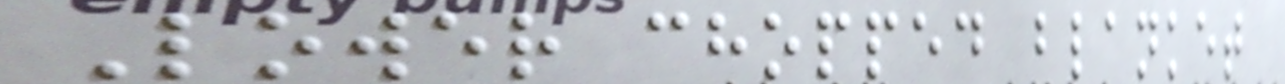Lower chopped blanket
